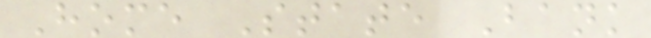Home State Bank
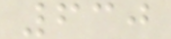630
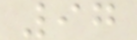97
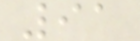91
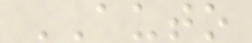AUTO
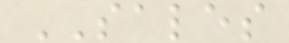SALES
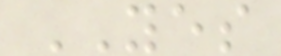YES
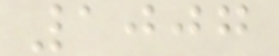1007
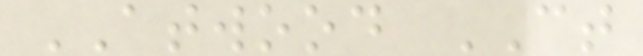ATWOOD CT
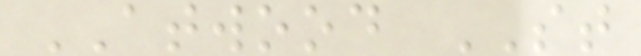ATWOOD ST
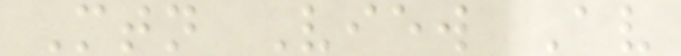Mtn View Av
